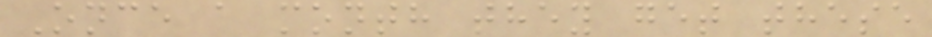Once a month they get these
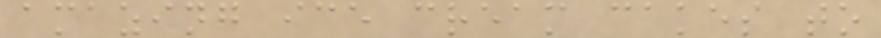amazing ice cream cakes to
